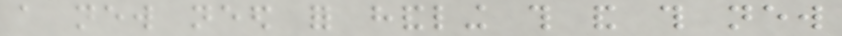a new need for handling this and this new
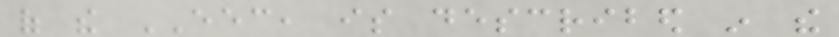of the EEC, is described in the
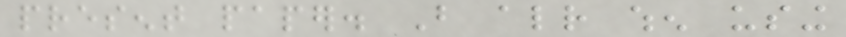present paper. But already when using
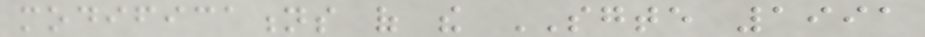modifications of the SGTE 1991
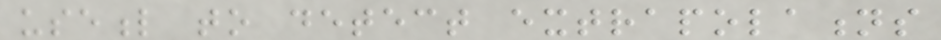useful to detect extrapolations
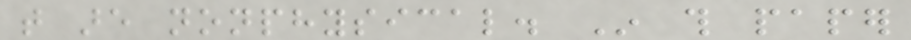that are nonphysical. In this paper
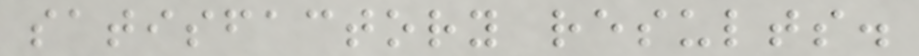satisfactory results.
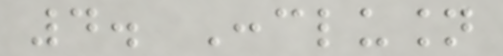4. Conclusion
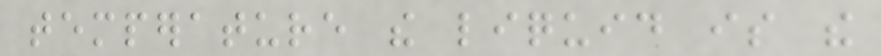temperature the liquid is the
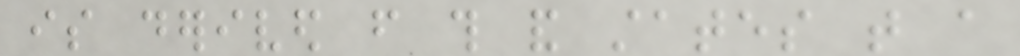is derived from this and states that a
